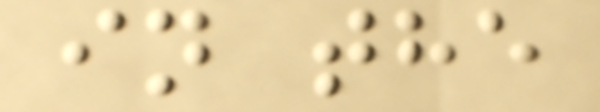in the
